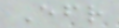Efr
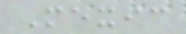Mexic
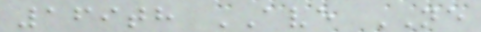169th AVE NE
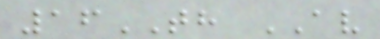16TH AV
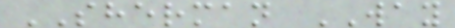SHERMAN WAY
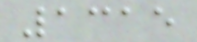1315
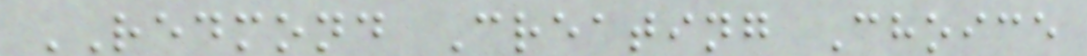REDMOND Creating Choice
